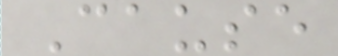Cause
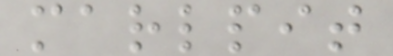marlpit
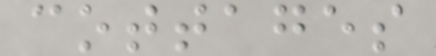cottages
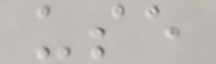use
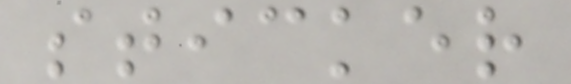sticker
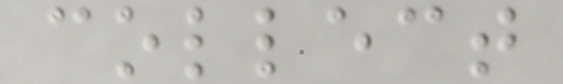collect
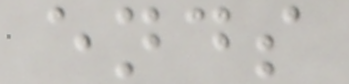ends
